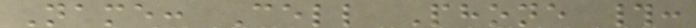Name: Cell Phone #:
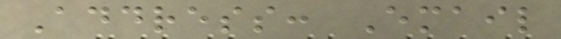Address: Email
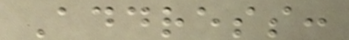Address:
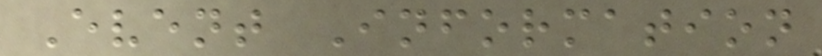Event Information
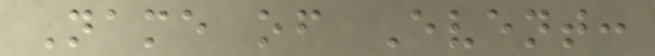Name of Event:
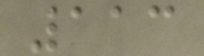113
